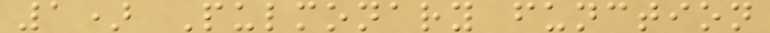1) Pulmonary function
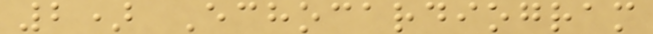2) Echocardiogram
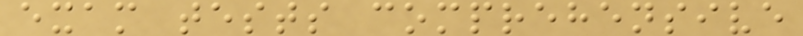exam tests comprehensive
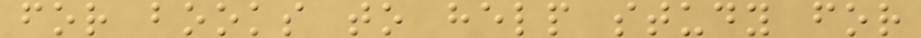for books to help study for
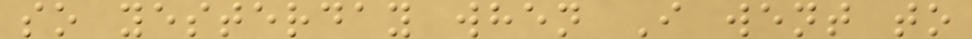so yesterday when I went to
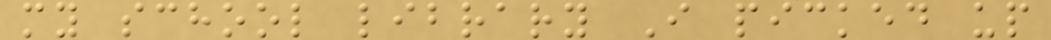my school library I picked up
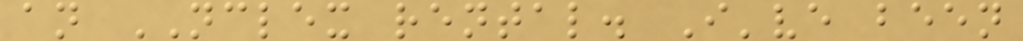an NCLEX rental. I've been
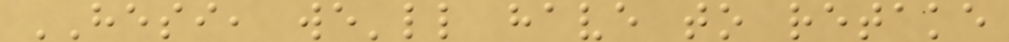HESI, we'll have to retake
